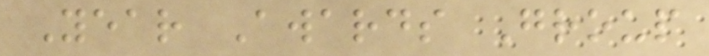Year Awards Group
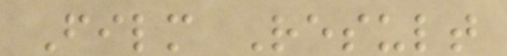Film Result
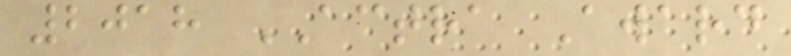2018 ACTRA Award
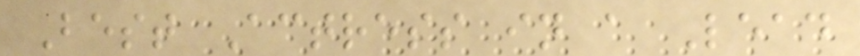Best Actress in a Lead
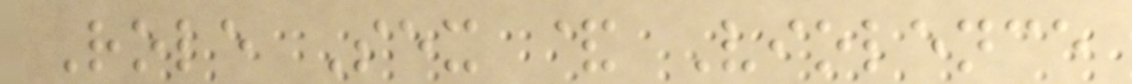Role Sex & Violence
